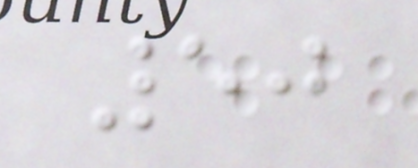50
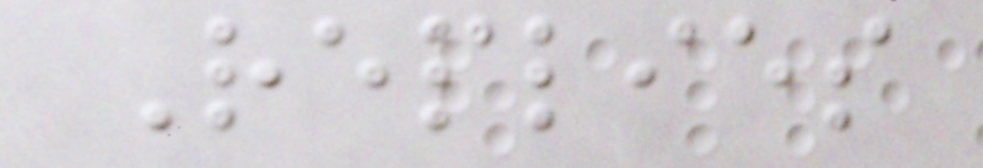Replies
